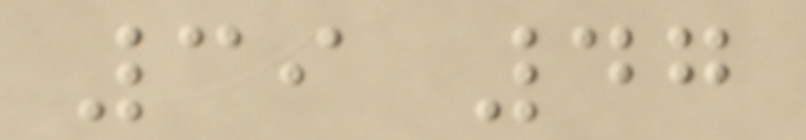39 47
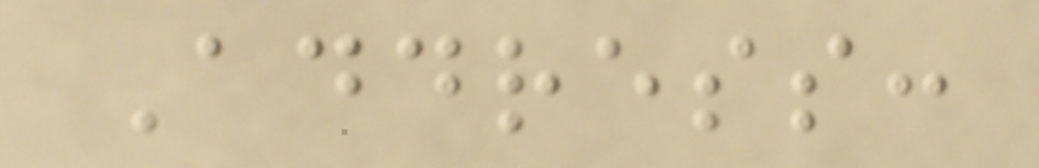Address:
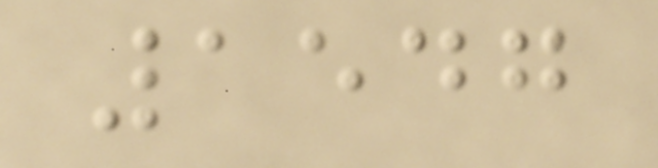1547
